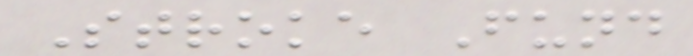Stroke Fund
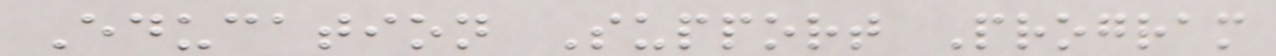Education Support Program
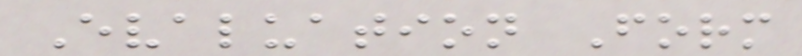Evaluation Form
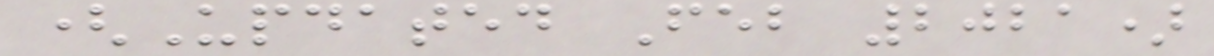(Updated Feb 2021)
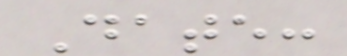Date:
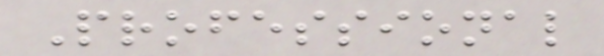Professional
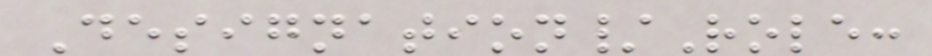Designation/Role:
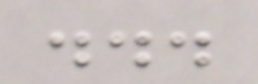...
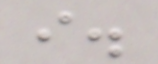i.
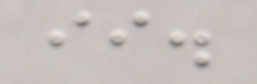ii.
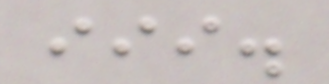iii.
